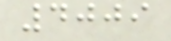4009
